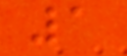1
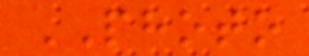PHOTO
